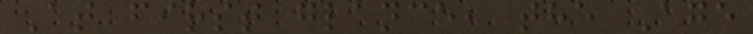At first glance, the Age
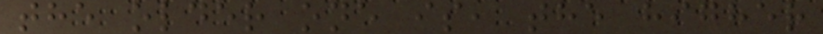the older one is, the higher
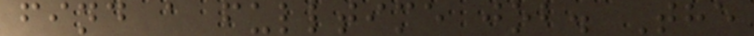find a fulltime job. The
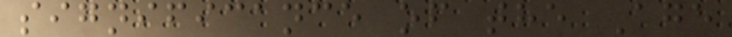significance of the Age
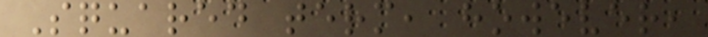Squared term, however,
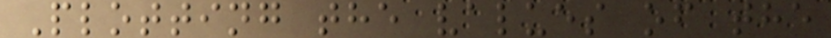Plotting the values of the
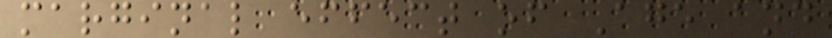marginal effect of Age and
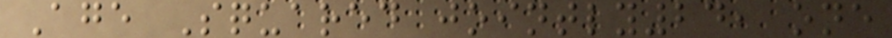Age Squared jointly24, one
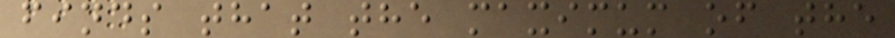finds that the maximum of the
